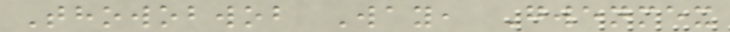Thowobwob Way, Gwenmex
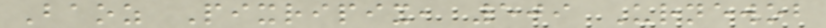Baoz Pixripix, 509 Urnewob
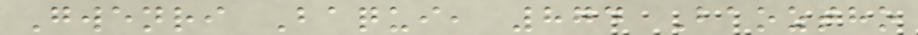Gwenri Baqui, 874 Baoztho
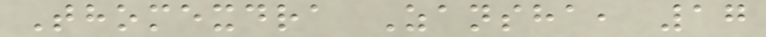Thomexdra Zansha, 17
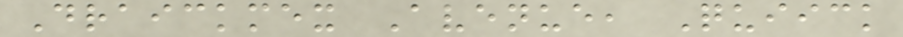Draickmex Avenue, Quiick
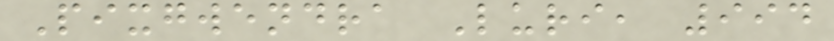Pixgwendra Luri, 994
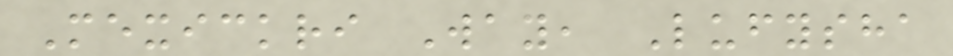Mexickri Way, Lufysha
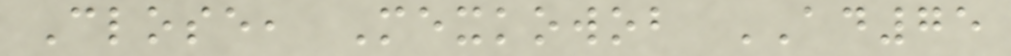Close, Mexkowob AD75
